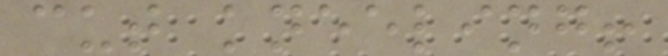cut kneeling!
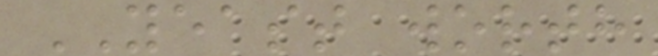YEAST worth
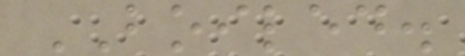BOILED.
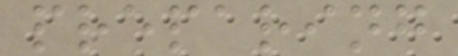preparing
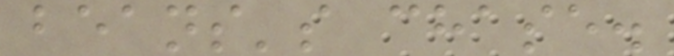beans's chase.
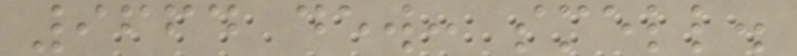9664 dew: smell.
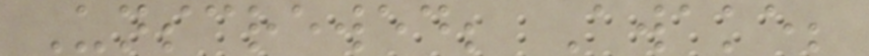Unscrewed; Awake;
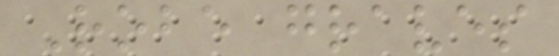Robe graves
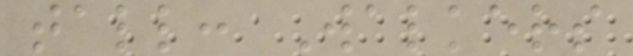tall: Walkers
